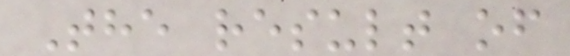The result of
